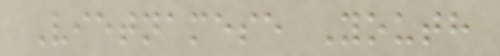Vietnamese Youth
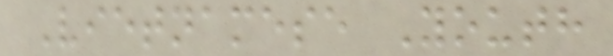Vietnamese Youth
